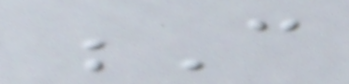C
